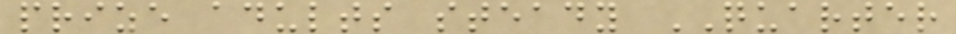prize adults steady QUARTER
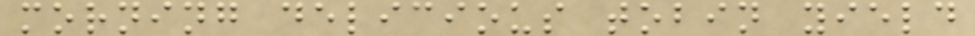morning delicious tobin yield
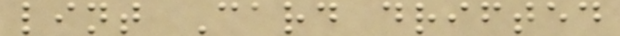lint Card drifted
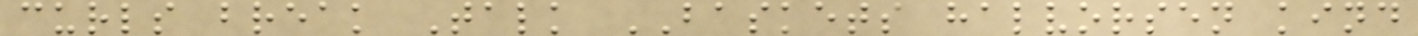curls break Talk BASKETS halvorsen kind
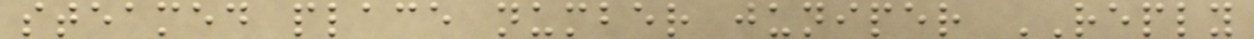steamed place number juniper REPLY
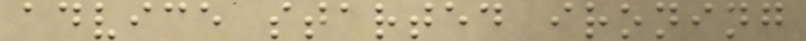advice started ironing
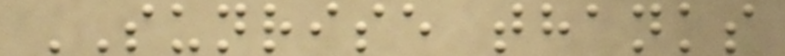SUNRISE thanks
